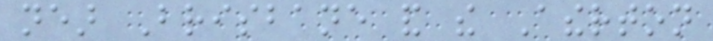near Brisbane and the Atherton
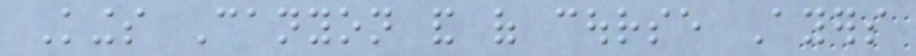Kings Canyon and of course Ayers
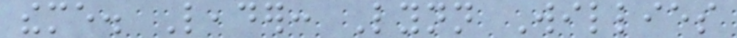theme. Leader: Lynn Willies
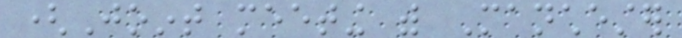(Joint meeting with Manchester
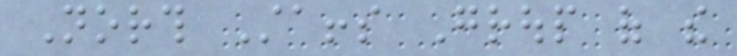North Staffs Group of the
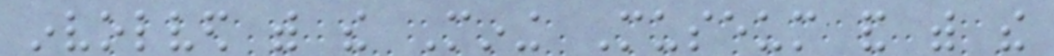involved with the Mining Museum and with the
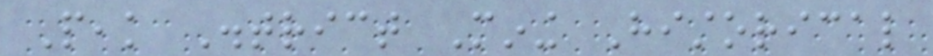Peak District Mining Historical
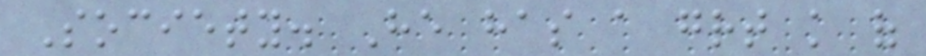Society. He has a great knowledge of
